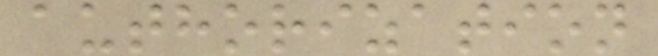authorization
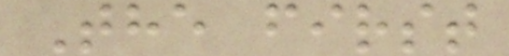The first
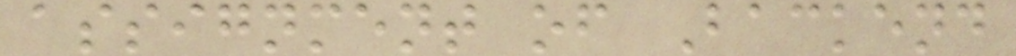assignment of Backend
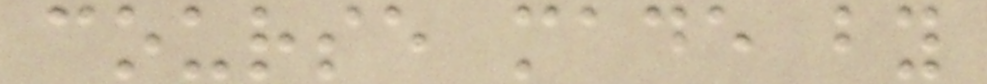course made by
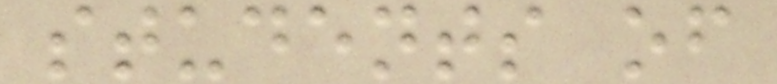students of
